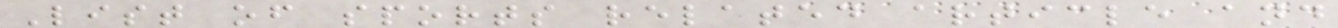List of sports related article and
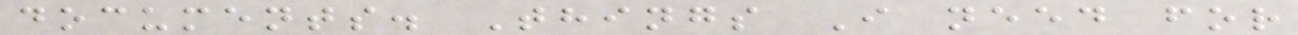documents. Things I need for
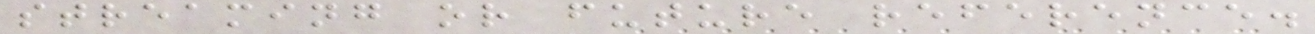streaming or future reference.
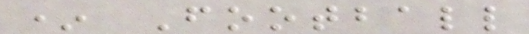* Football
